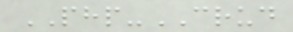PHP-CRUD
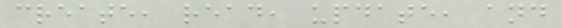create, read, update, and
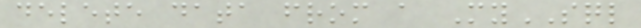delete data from a MySQL
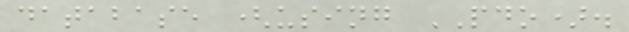database (using PDO).
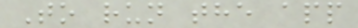To run the app
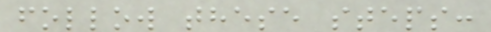follow these steps:
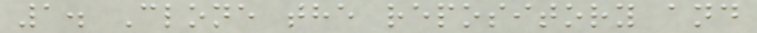1. Clone the repository and
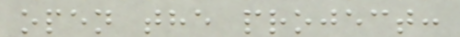open the project:
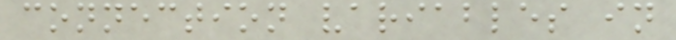connection variables in
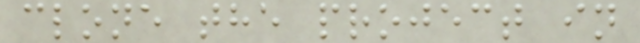clone the project in
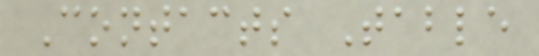Contacts Table
